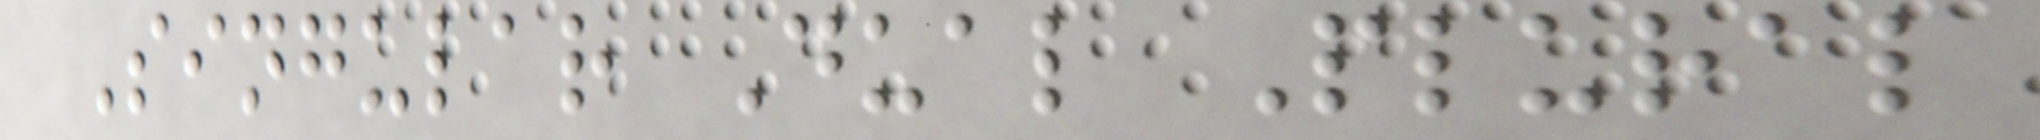Singular Dual Plural
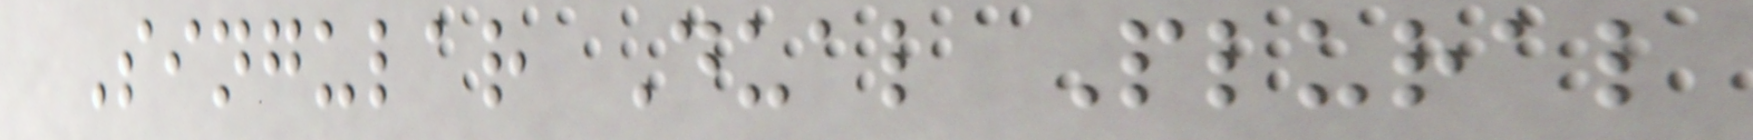Singular Dual Plural
